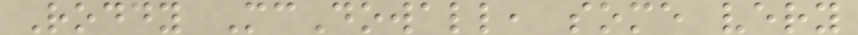Roddy McDowall, some very
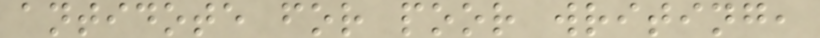antidote for poor writing,
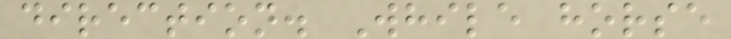direction. While horse
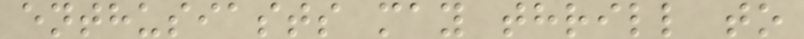enthusiasts may thrill to
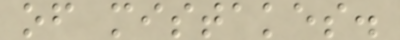of mistakes.
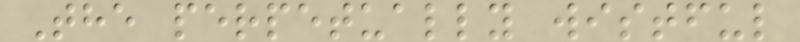The perpetually wistful
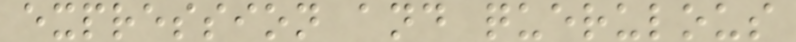expression and querulous
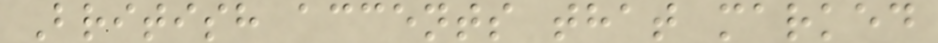British accents that marked
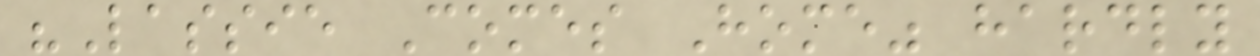"Lassie Comes Home" hardly
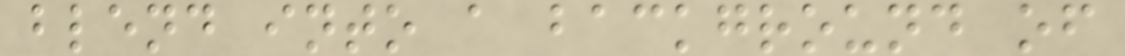blend into a background of
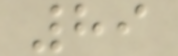89
